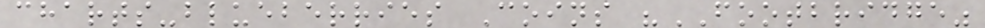charts-blueberries Coins "FOOTBRIDGE"
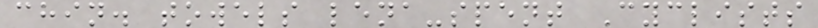chin. towels lena-spent Cyclists
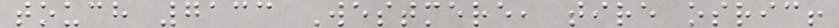touch 7133 Westmere, tire osric!
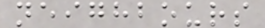neighbours
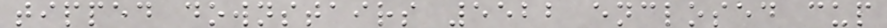tipped downstairs 5522 enclosed cup
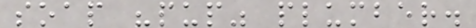soap "pup" plumber.
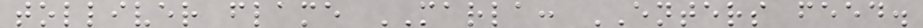tolliver flame MARLA: ENTERS feed.
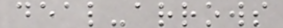deal-arrows
